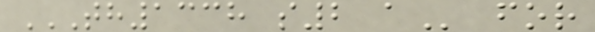TH1338 S2 A for
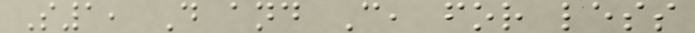S1, D and C, for less
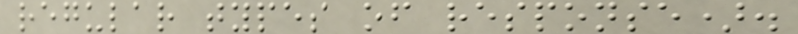regular types of response).
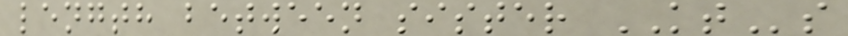length between sister KTs
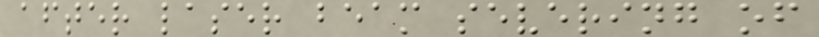after laser beam severing of
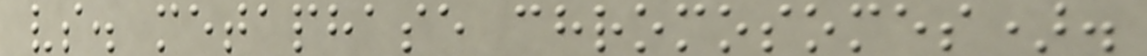vs. metaphase chromosomes).
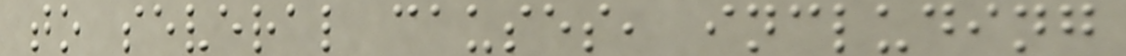to several causes, including
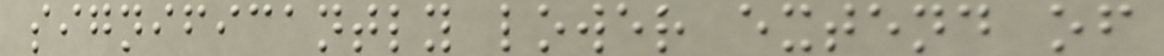significantly lower extend of
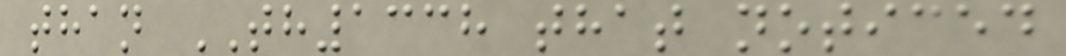than TH1338 that noticed
